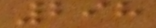298
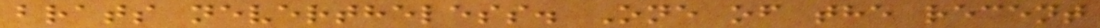brats nevertheless. One of the recent
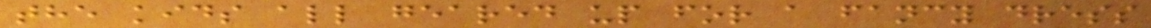the kids all geared up for a fancy dress
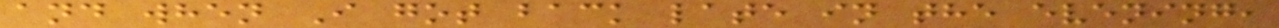and when I got back late in the evening,
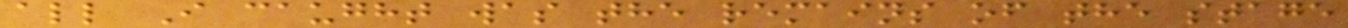all I caught was the remains of the stage
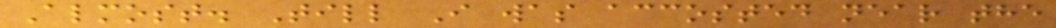Almost. Till I was accosted near the
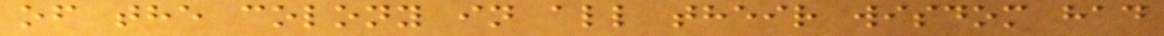of the colony in all their wisdom had
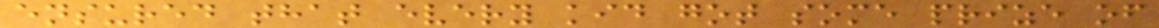ensured that every kid got some prize of
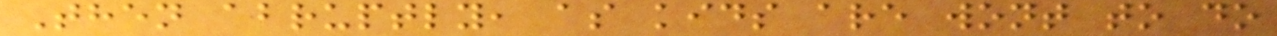Then abruptly, as kids are wont to do
